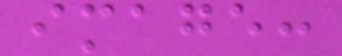image:
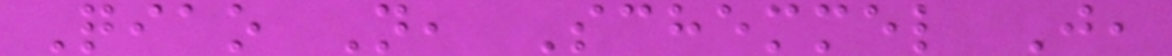Qiao N, Schemmel J,
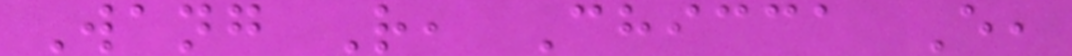Wang R, Chicca E,
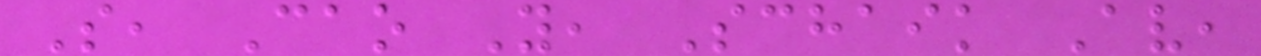S, Cao Y, Schaik Av,
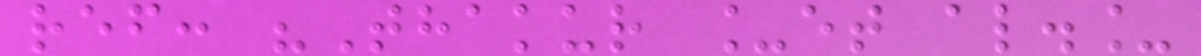ref: "Thakur _et al._
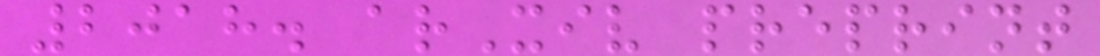2018. arXiv preprint
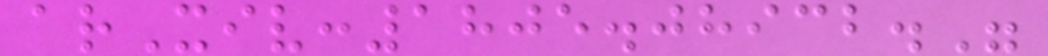arXiv:1805.08932."
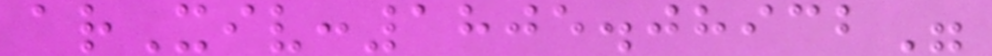arXiv:1805.08932"
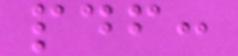pdf:
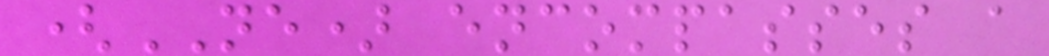(NE) encompasses a
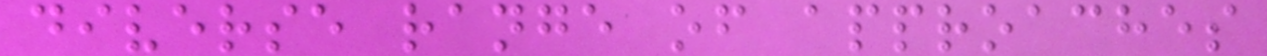diverse range of approaches
